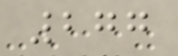277
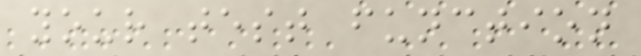your test function
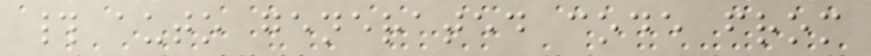# auto generated code from
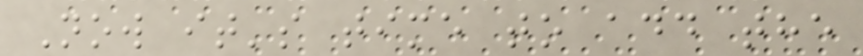Now it's time to add the
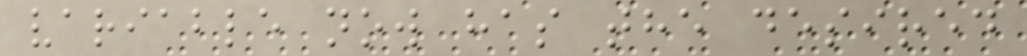variable now has the desired
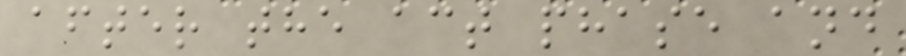after the act phase and
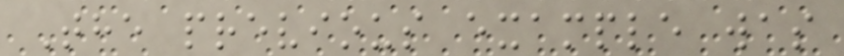The previous example was
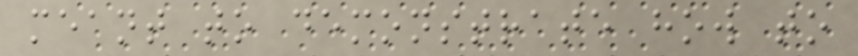meant to demonstrate how to
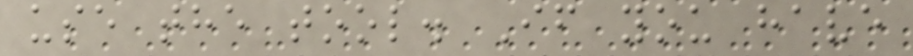use the tool. If you have
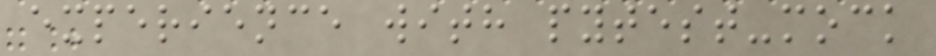experience with pytest-mock
